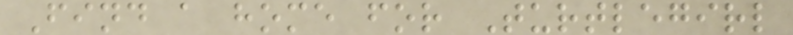Find a home for Turtlegirl
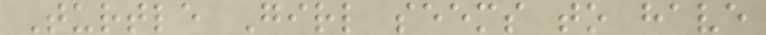Turtle Girl seems to have
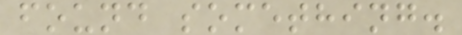found something.
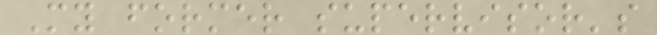My former supervisor's
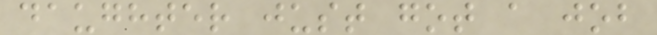daughter just got a job
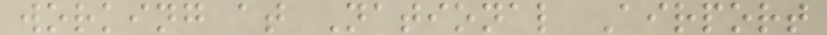working at National Airport
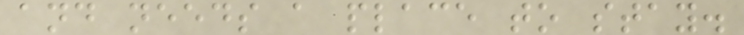and needs a place to stay.
